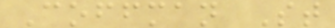Coffman St
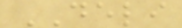DELI
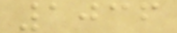1036
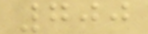700
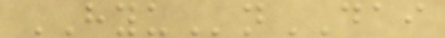HYUnDAI
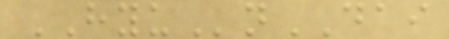HYUnDAI
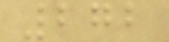272
